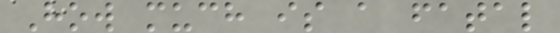How much is a fatal
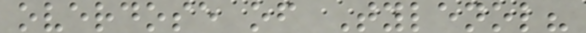overdose of Tylenol?
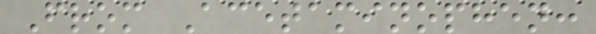From Acetaminophen:
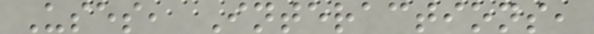Uses, Interactions,
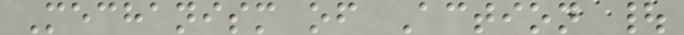Mechanism of Action |
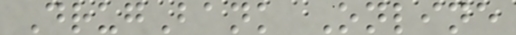DrugBank Online
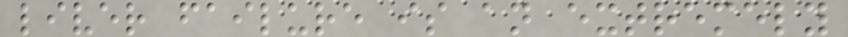liver failure is an extremely
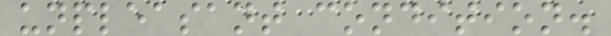unpleasant condition.
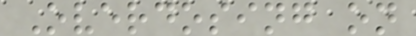Overdosing on
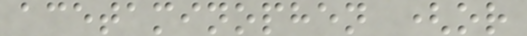acetaminophen (or
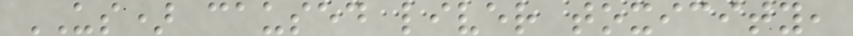US) caused liver toxicity,
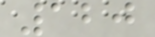120
